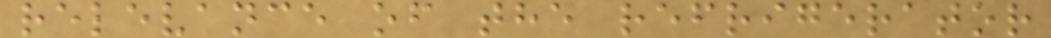relevance of the refrigerator
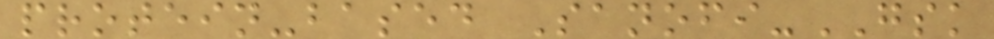protein-based Sanofi-GSK
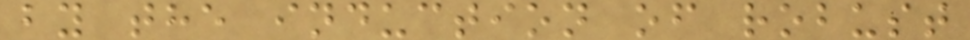by the induction of robust
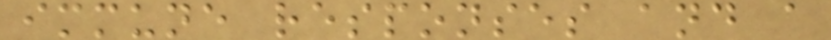immune responses and a
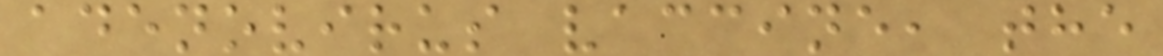adenovirus vaccine, the
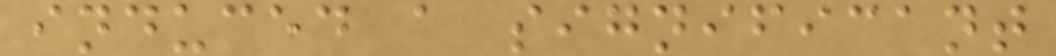induced a significant
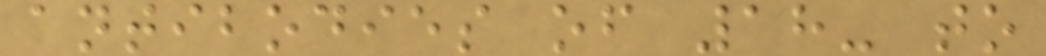antibodies of 18- to
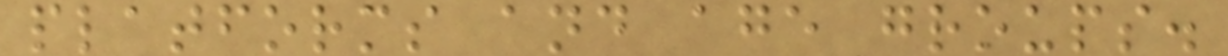platforms and age groups.
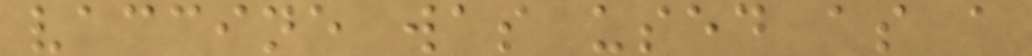vaccine was used as a
